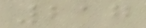217
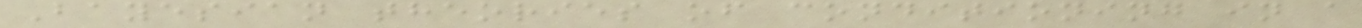Bayesian theories of conditioning in a
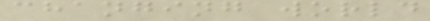changing world
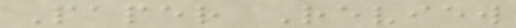Paper Review
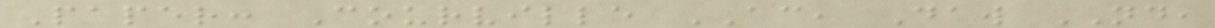Paper: Courville AC, Daw ND,
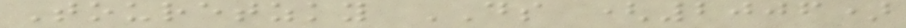Touretzky DS (2006)
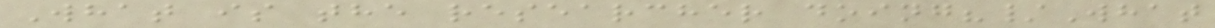What is the researcher doing?/What
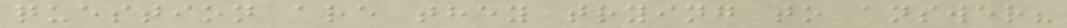question are they trying to answer?
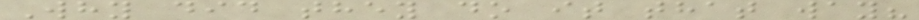Why did they do it that way?
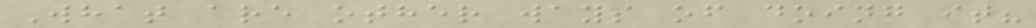What are other ways of doing it?
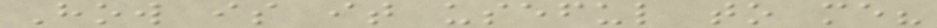How is it useful to me?
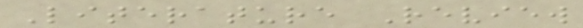Literature Review
